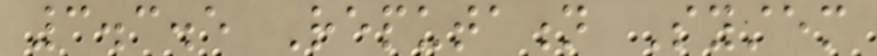3.3.5 Reputation System
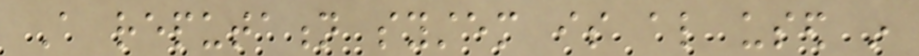A reputation system is also used in
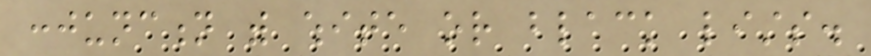conjunction with white or black lists.
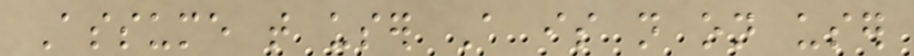Assume that user A is not on user
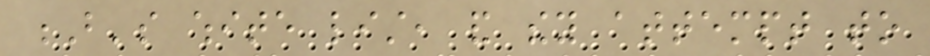B's white list, and they attempt to
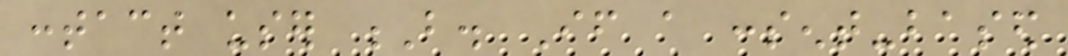contact user B. If a consent-based
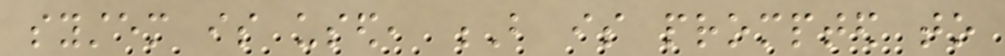system is used, B is prompted to
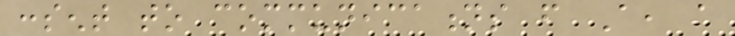consent to communications from A, a
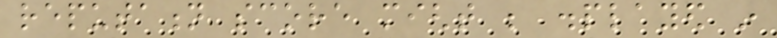reputation score might be displayed in
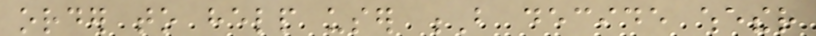order to help user B decide whether
